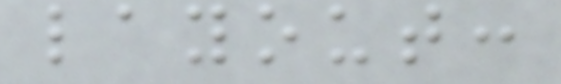layout:
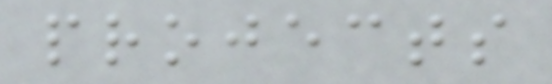projects
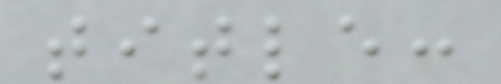title:
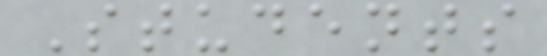Students
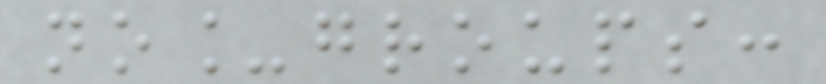no_groups:
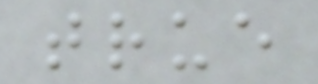true
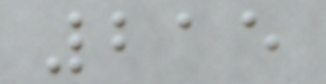215
